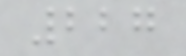227
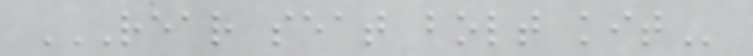REAR SEAT BOLT KIT
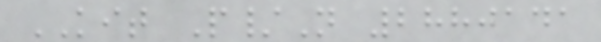KIT P/N 2880141
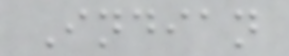Indian
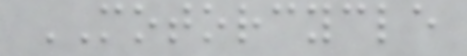MOTORCYCLE
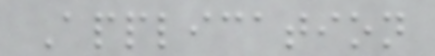Application
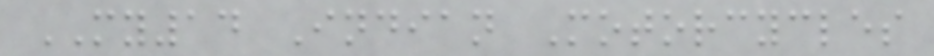MY14 Indian Motorcycles
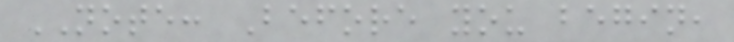NOTE: Before you begin,
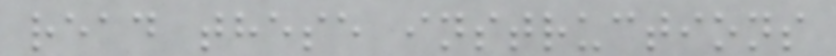read these instructions
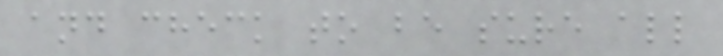and check to be sure all
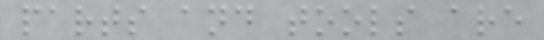parts and tools are
